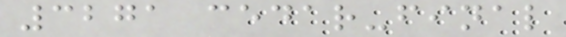3271 cedar-final
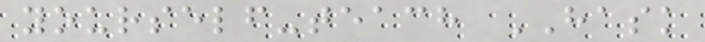yourself-teach HASK
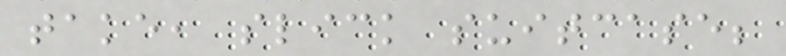take, slick suitcase;
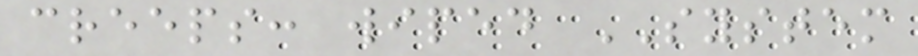creeps: wiped SYSTEM
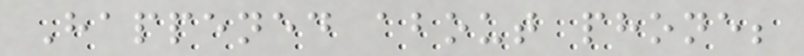Happened about phone;
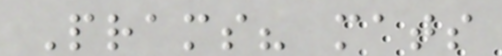Prams? mats
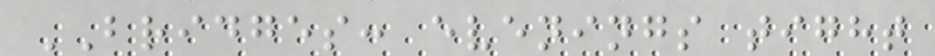BRIDGES: evenings tight
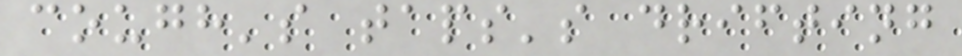cough's taps's drifting
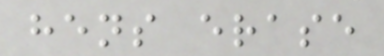hens erase
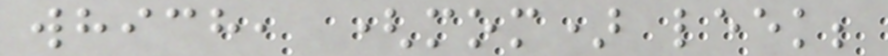which, (mom) leek;
